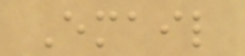Email
